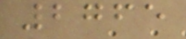2765
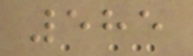585
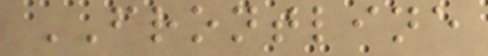FRONTLINE
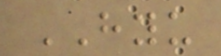HYU
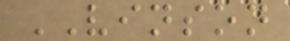VINSON
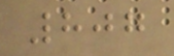807
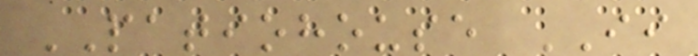PATIOHOUSE II
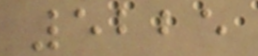5225
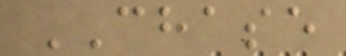CHASE
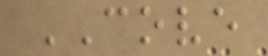COVE
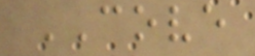COVE
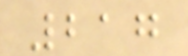217
